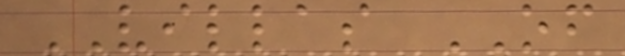VILLAS OF
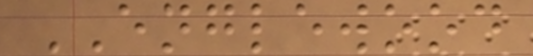ENGLEWOOD
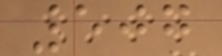507
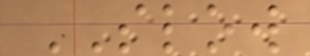SLOW
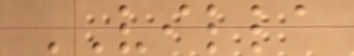VILLA
